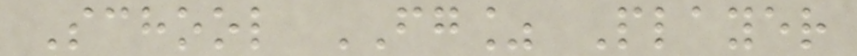School FG% Player
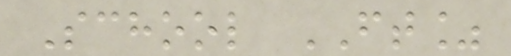School FT%
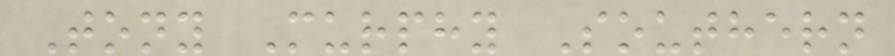Tony Murphy Southern
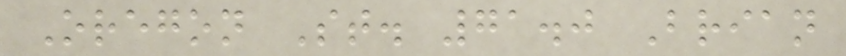Oregon St. 71.0 Brian
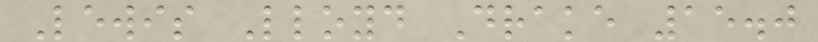Lewis Lloyd Drake 15.0
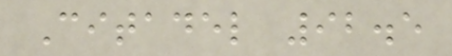Citadel 92.5
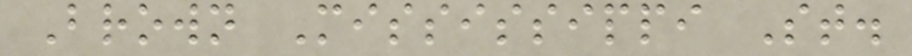Brown Mississippi St.
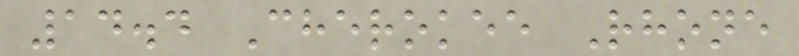14.4 Cherokee Rhone
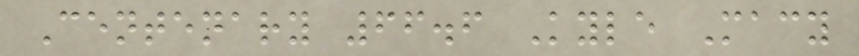Centenary 66.6 Kyle Macy
